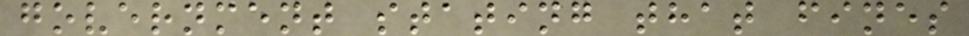government stating that fines
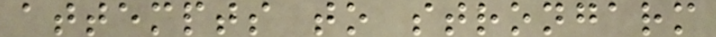attempts to strongarm
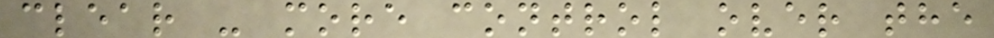clear - more control over the
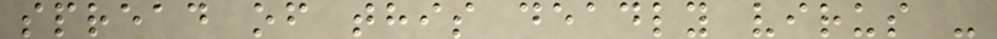spread of this deadly virus -
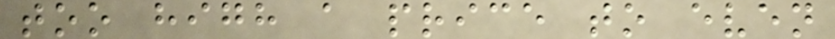too high a price to even
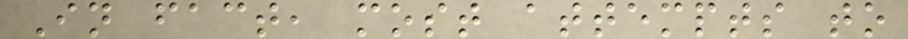In fact, most attempts to
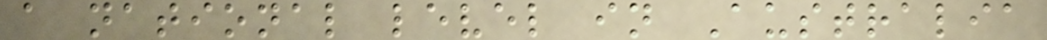a national level in Australia
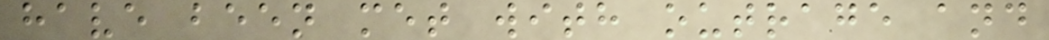have been met with outrage and
